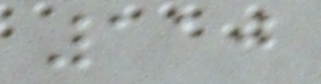110
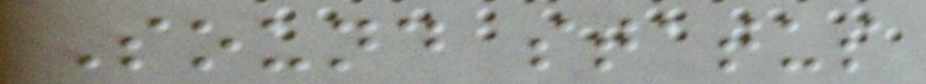Sound status
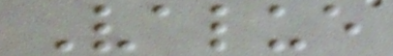Value
